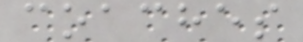coaches
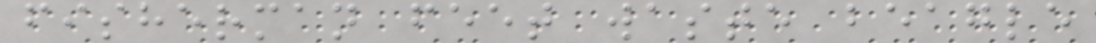fisherman feet waste beagle
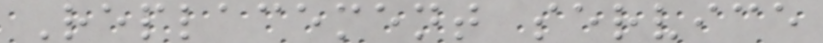Replacement service
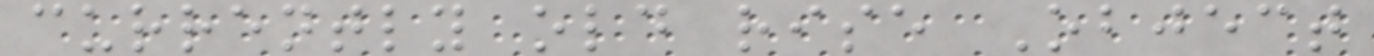currently old rise Object
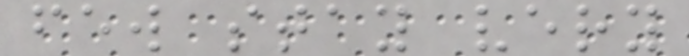few stay very
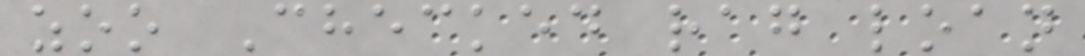zoo Checked rag loan
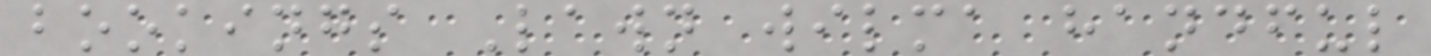bookings Lawn wilma handful
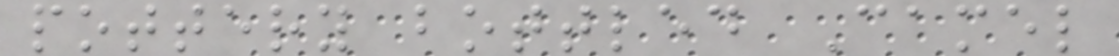pottery bottled Camel
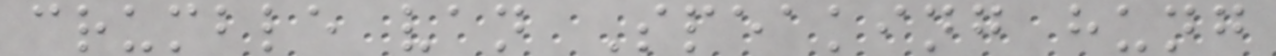crumble van Speaking hung
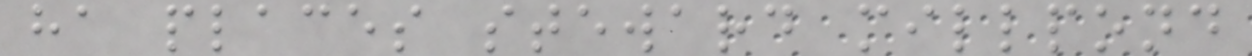ha places steward millpond
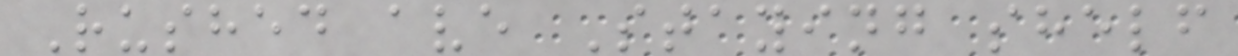Rushed ave Staying shelf
